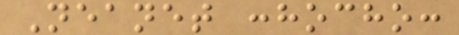Neanet :hocho:
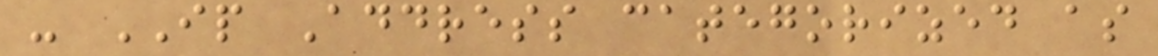- IP Address categorized as
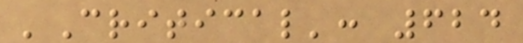'Critical': 624
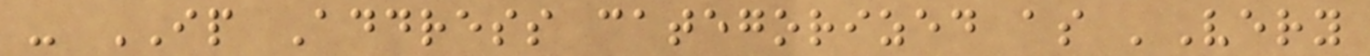- IP Address categorized as 'Very
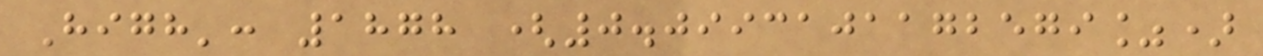High': 1878 (0.0993101172579%)
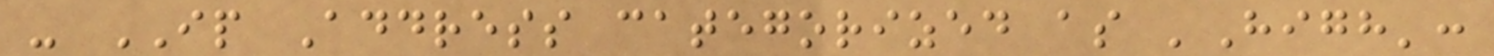- IP Address categorized as 'High':
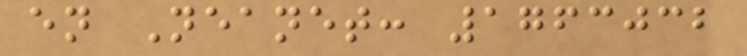en Neanet: 1763032
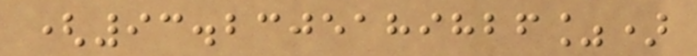(93.2305189826%)
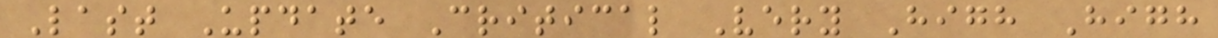Last Update Critical Very High High
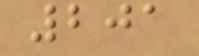201
